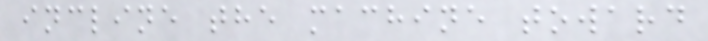incline the machine toward
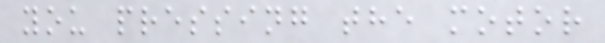you pressing the motor
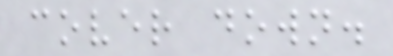cover down.
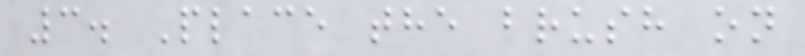3. Place the brush on
